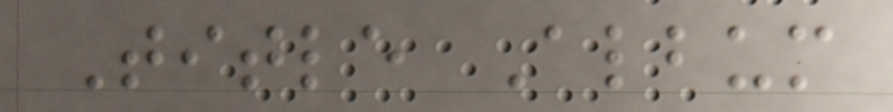Title Album
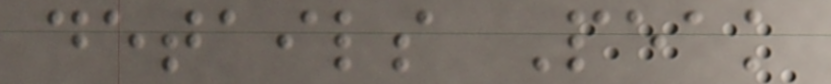details Peak
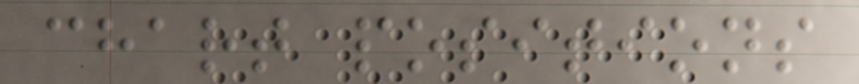chart positions
